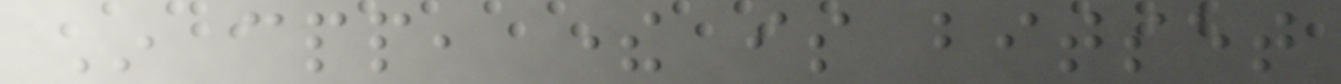In cpp, there is bitset
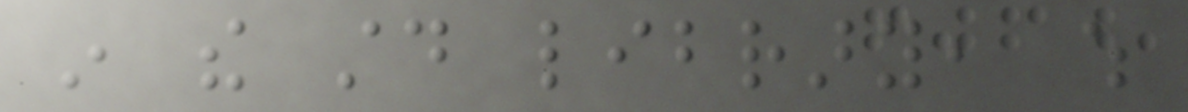in the std library, which
